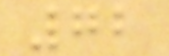72
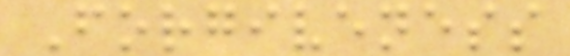Forgiveness
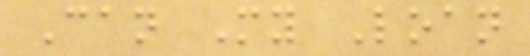Can My Loan
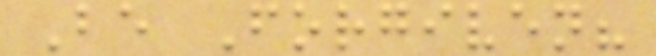Be Forgiven?
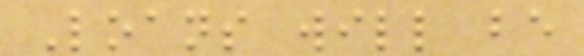Loans will be
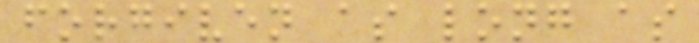forgiven as long as
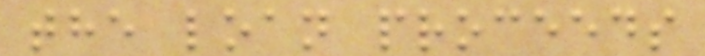the loan proceeds
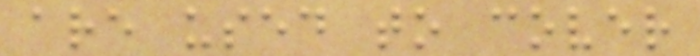are used to cover
